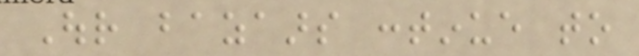Our bazaars continue to
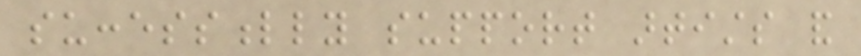successfully support artists and
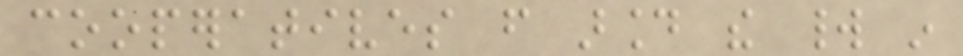cooperatives from around the world in
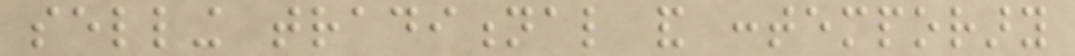selling traditional and contemporary
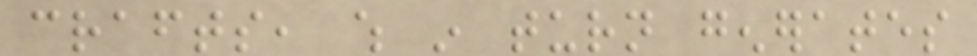crafts, which in turn generates
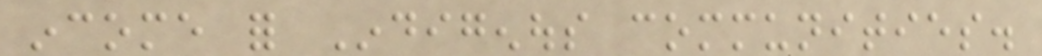income for Indigenous communities.
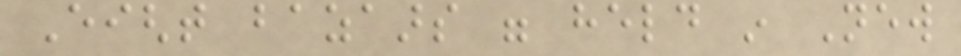Eight bazaars were held in New
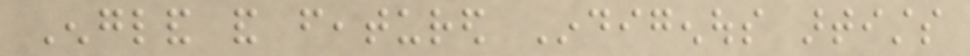England and featured Indigenous artists
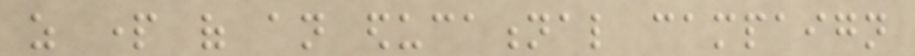as part of an educational campaign
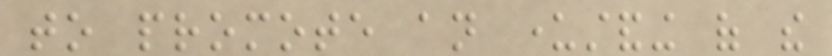to promote an understanding of the
